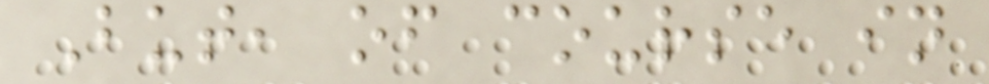But, of course in
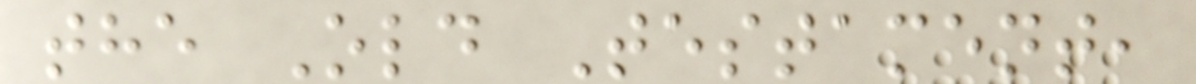the Old Testament,
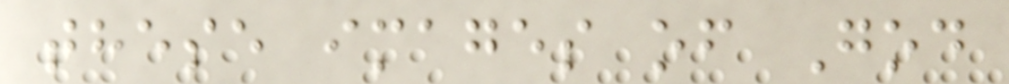these images of God
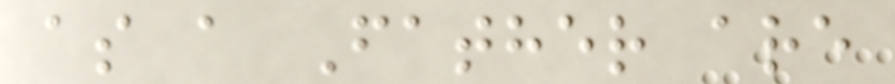as a Father are
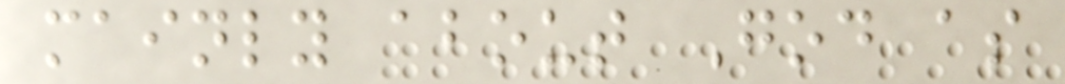mainly about God as
